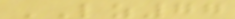LZ77
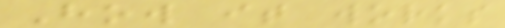How it works
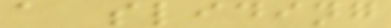a sliding
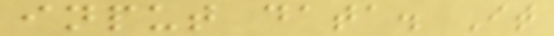input data. It
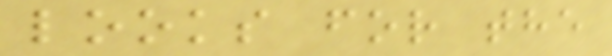looks for the
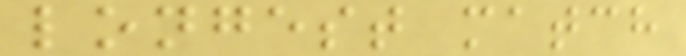longest match
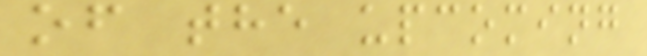of the upcoming
